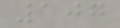107
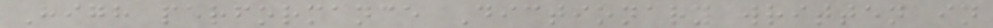High performance Dictionary written in
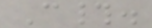C#.
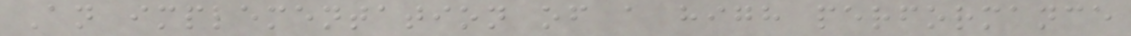An implementation of a high performance
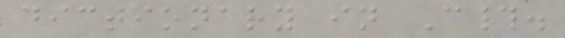dictionary in C#.
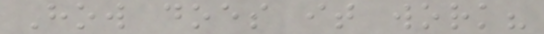How does it work?
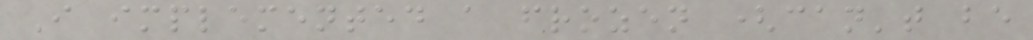I implemented a frozen (can't be
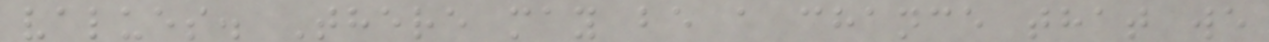values. There may be a chance that we
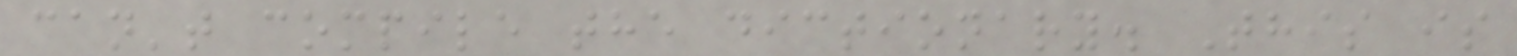can't compile the dictionary. This is
